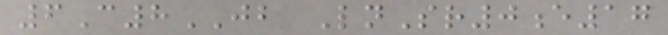6C8JB LnSr0e17
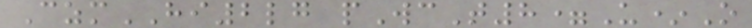CzmHI2lg pWcT8=U*O
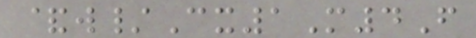&w/Cx1M4F
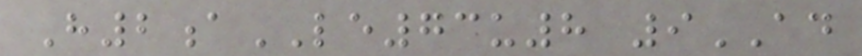H2aLE73u8 9AD
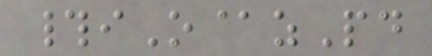#iO@zPd
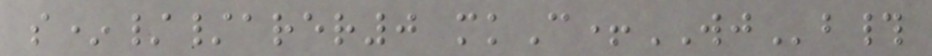s*//arer0 mkC+WJb#
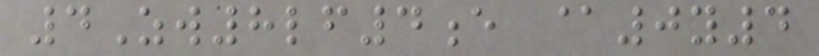4Zw8lf4e @0y4
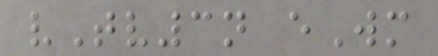vTv3n eWm
